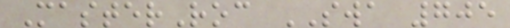MasterRoc SWA 705
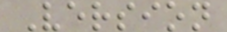Version
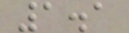1.1
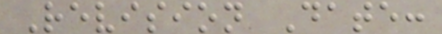Revision Date:
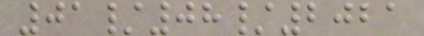01/08/2021
